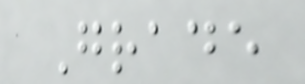Grade
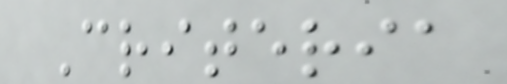Criteria
